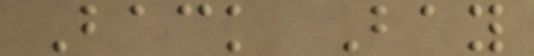Back Bay
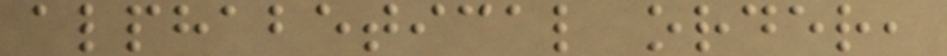alphabetical order,
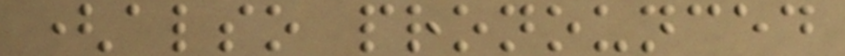(also pronounced
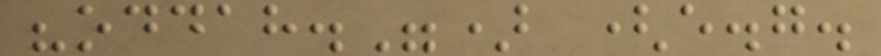"oddah.") (e.g.
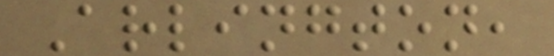Arlington,
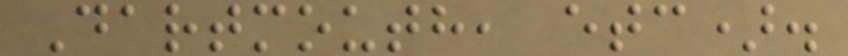Dartmouth, etc).
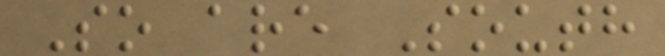So are South
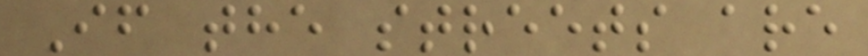If the streets are
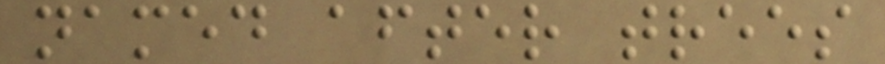named after trees
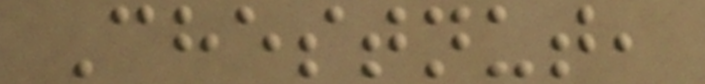Chestnut,
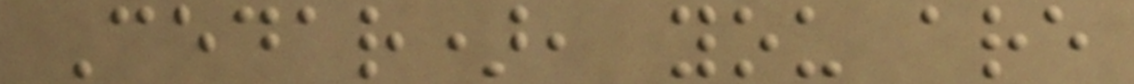Cedar), you are
